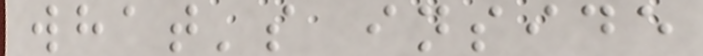what's inside
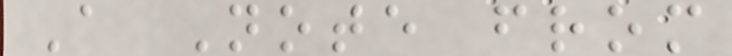A Note from
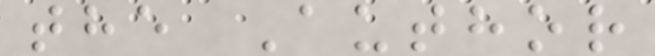the Author
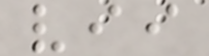vii
